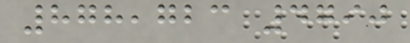878,723 4790
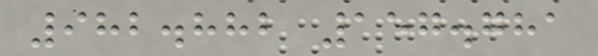982.882 157.781
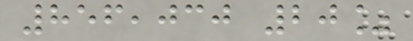856,030 20%
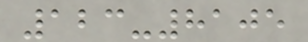123-8105
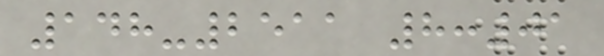148-2511 8:01
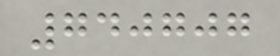740707
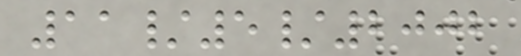11/5/2002
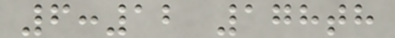6:12 178th
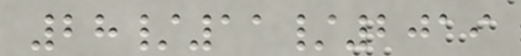28/11/2019
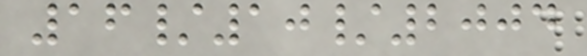16/10/2004
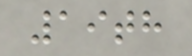19th
